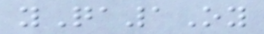yQa1Oy
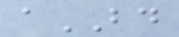aBD
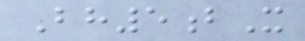Bh5bX
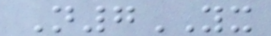N7YX
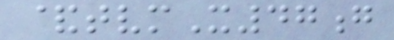&tvmX47g
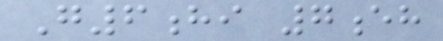G6hi 7eh
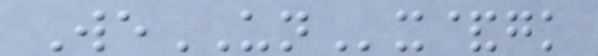WeUNx&gk
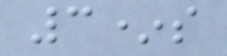3*s
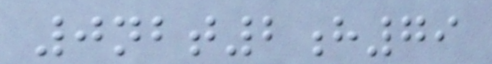0nbt2h79
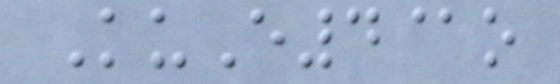KuE4@o
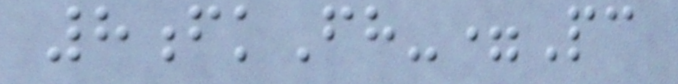8fkFh-=Pc
